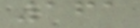161
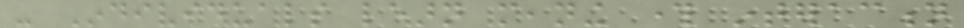- Individuals learn meaning through interaction
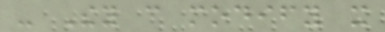- They can modify it
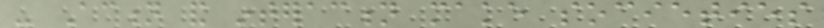- Action and interaction make societies
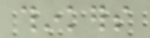thinkers
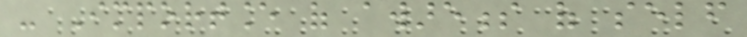- Importance of awareness of self
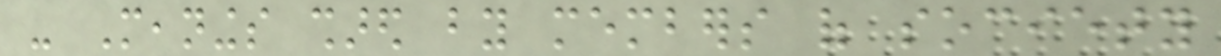- Meanings shared by members of society
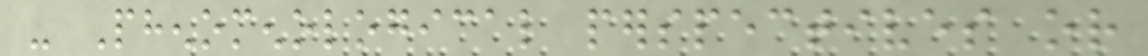- Phenomenological perspectives or
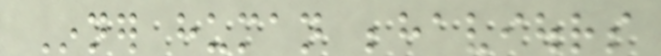Inner human behaviours
